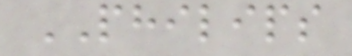PHILIPS
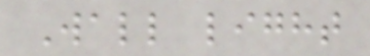Wall light
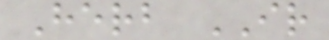Herb IR
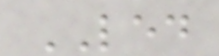LED
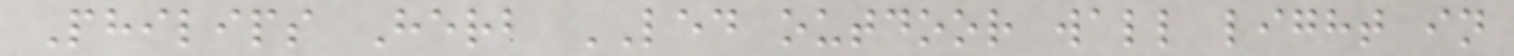Philips Herb LED outdoor wall light in
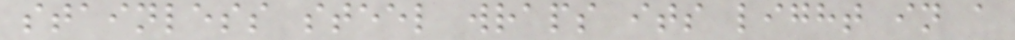stainless steel wraps its light in a
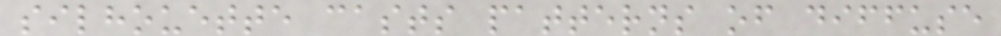silhouette casts patterns of diffuse
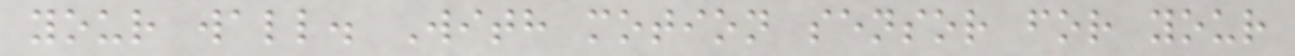your wall. With motion sensor for your
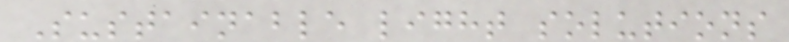Sustainable light solutions
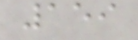159
